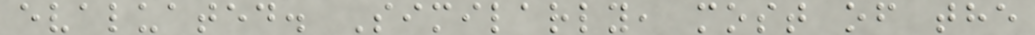evaluated. Similarly, most of the
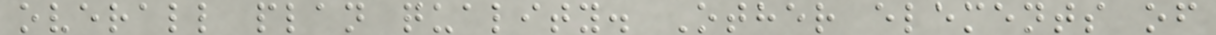overall plan quality. Other elements of
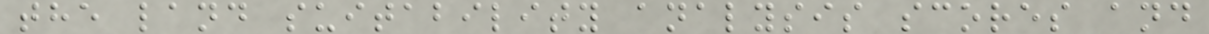the land suitability analysis scores and
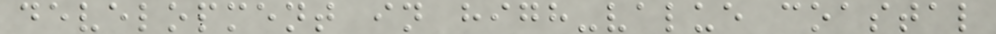development in high-value coastal
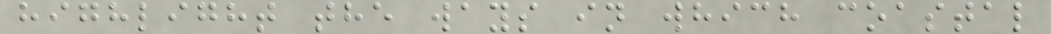highlight the ways in which coastal
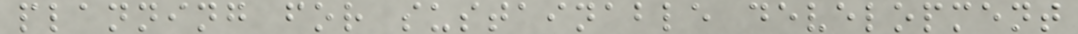planning for sustainable development
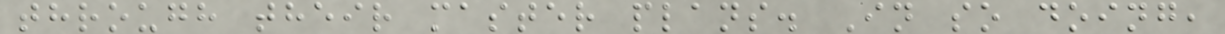through their master plans. In so doing,
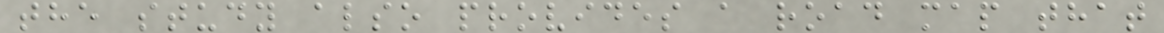the study also provides a road map that
